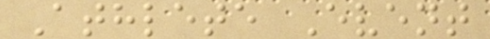Athlete Event
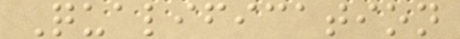Qualification
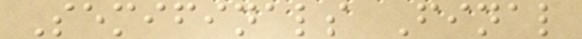Semifinals Final
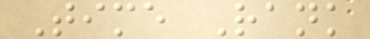Time Rank
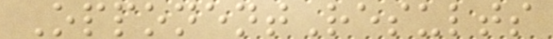OpponentResults
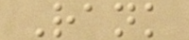Rank
